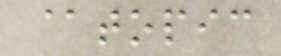@topic
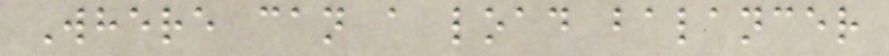Where can a load balancer
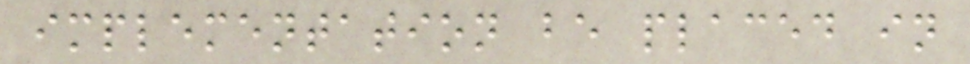implementation be placed in
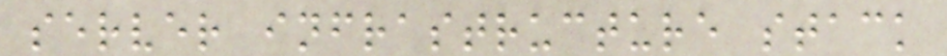server infrastructure stack
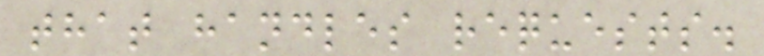that handles requests.
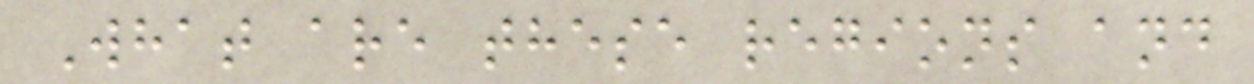What are these regions and
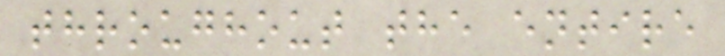throughout the entire
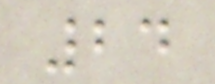24
